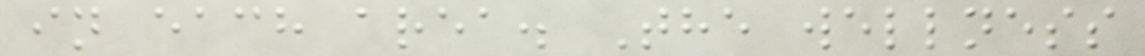in each area. The wellness
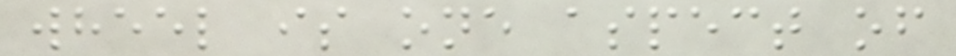wheel is one aspect of
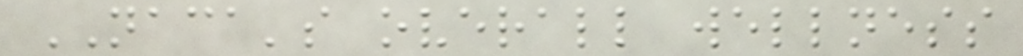NACA's overall wellness
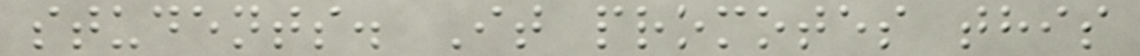students. It promotes this
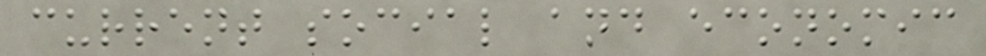current social and economic
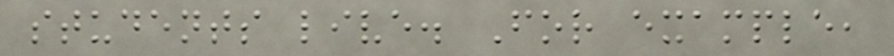students live. For example,
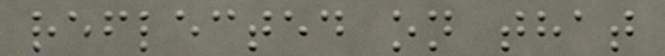reflected on that
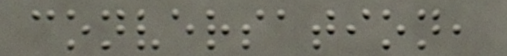conversation,
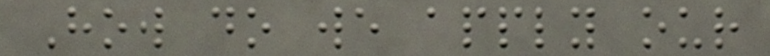How do we apply our
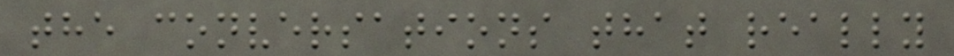the conversations that really
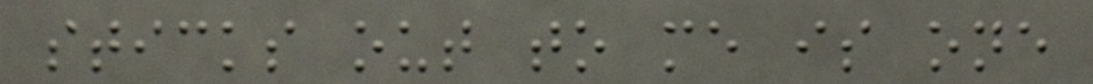sticks out to me is one
